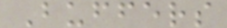Buffers
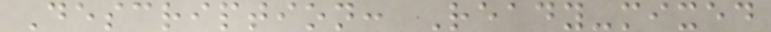Description: Ready-mixed
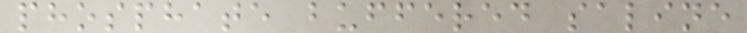phosphate buffered saline
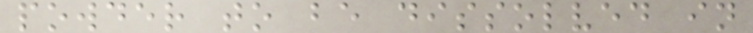powder to be dissolved in
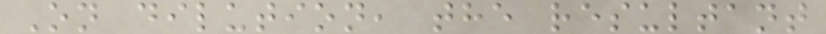On dilution, the resultant
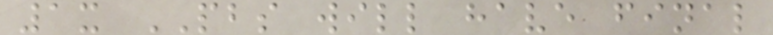1x PBS will have final
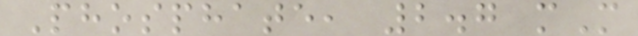Phosphate, 2.7 mM
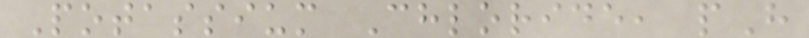Potassium Chloride, pH
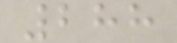288
